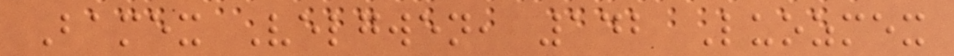Bamex Velgwen, 142 Luozmex
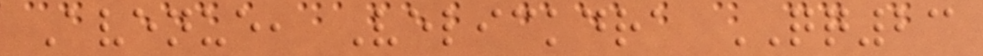Avenue, Velickdra QQ23
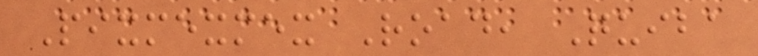Pixmexmex Road, Quiba
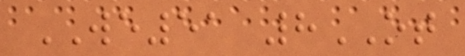WE51 8OT
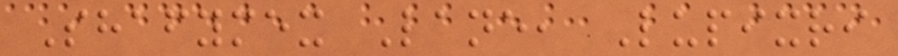Shafymex Lane, Lupixri
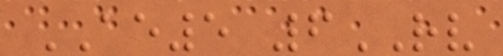AE5 6RV
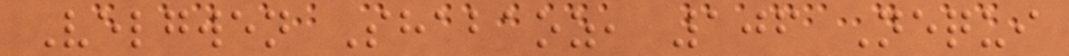Velgwen Shabaoz, 106 Nequi
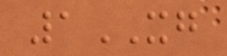1XG
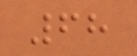68
